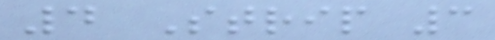4 Strip 3
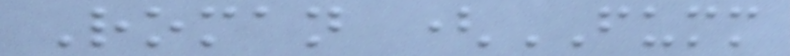Roman (FUMM
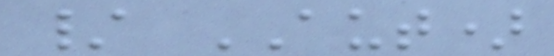/ AUT)
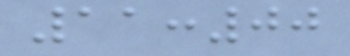11:00
